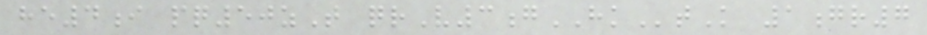he4i pq50zT qrV3gHKtK 1gr7
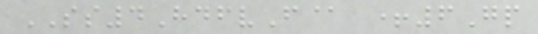SS4HdfvF@ +6Gp
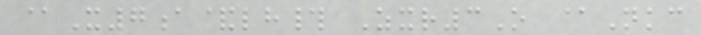@X7a&lh# Zxr3O @Nkc
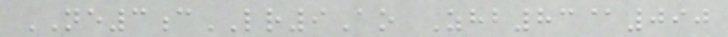NE3cLR9Ao Zhb83@090
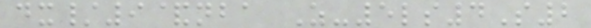dx/9&nba Z-5ls4S2
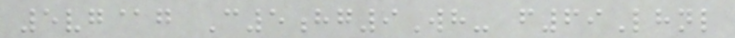5vg@g C5hg9Wh- f69Lhnl
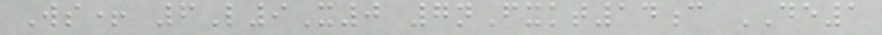Ws+ 6L9X0 7nFxkt14c DE1
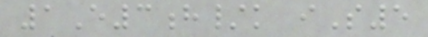1E3h/k iS5
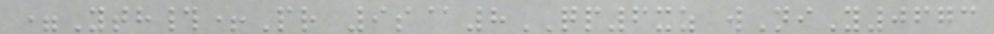=Yth#+Pr 9s@8QP6xz wNiY0673
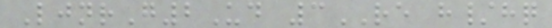LjnrG2Ud 3RE h/hq
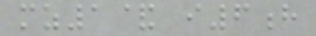mz1& i6h
